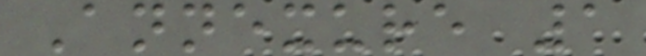Annexure 1
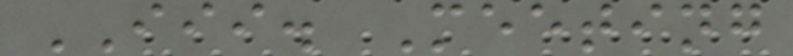III. Meeting
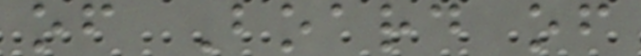of Board of
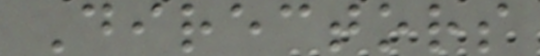Directors
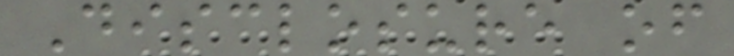Disclosure of
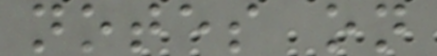notes on
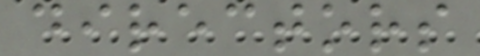directors
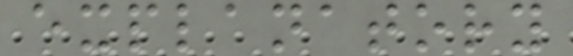explanatory
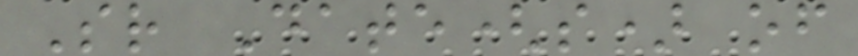Sr Date(s) of
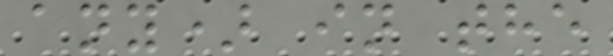any) in the
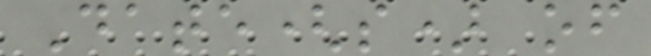Date(s) of
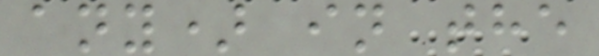any) in the
